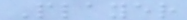Player
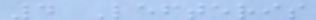4 Lefteris
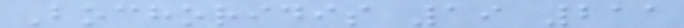Bochoridis 19 211
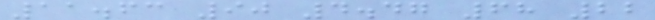11.63 90 4.47 68 22
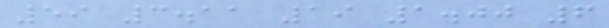59 3.11 19 1.00 6
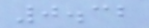0.32
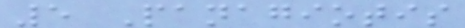5 Panagiotis
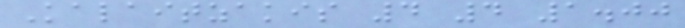Kalaitzakis 4 4 1.00
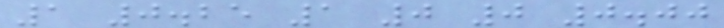1 0.25 1 0 0 0.00
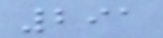291
